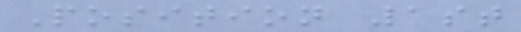Position 1st
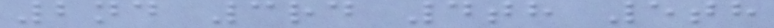2nd 3rd 4th 5th
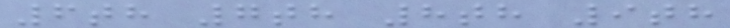6th 7th 8th 9th
